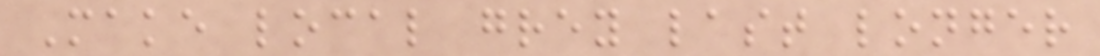Make local grey last longer
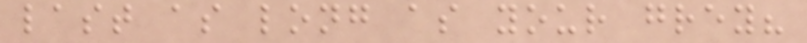last as long as your grey?
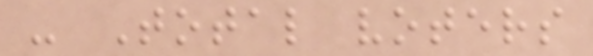- Total voters
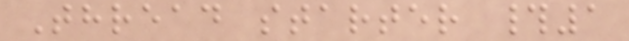Thread starter #1
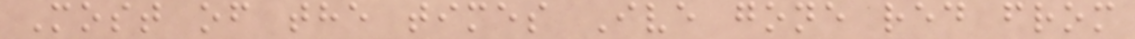Most of the times Ive gone red from
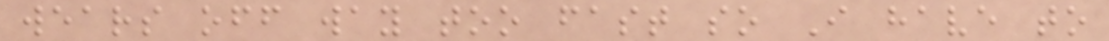wears off way too fast so I have to
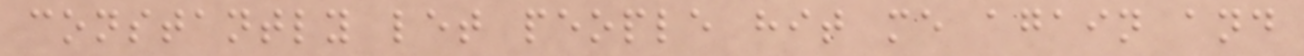constantly let people hit me again and
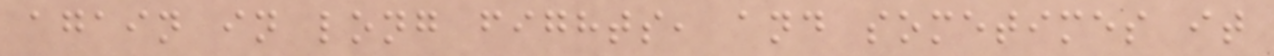again in long fights, and sometimes it
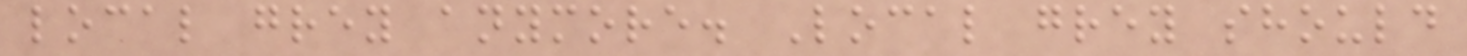local grey anymore. Local grey should
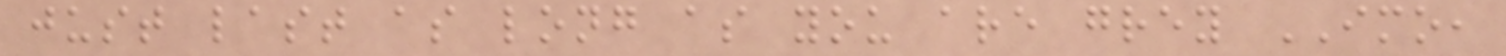just last as long as you are grey IMO,
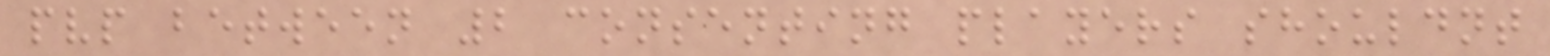pvp between 2 consenting players shouldnt
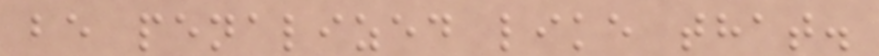be penalized like that.
